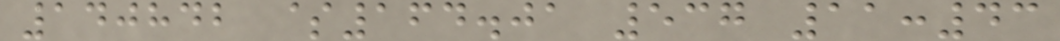140842 $164.01 537 11:43
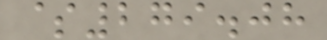$279.08
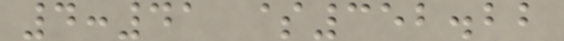4:41 $352.22
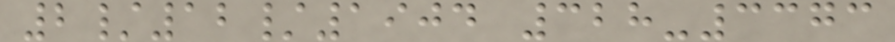2/12/1904 328-3373
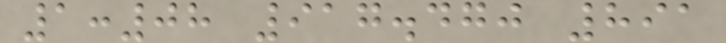1:08 917.470 891
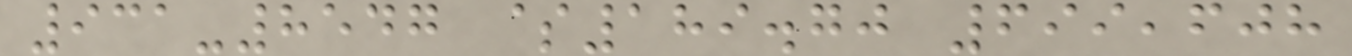931-8547 $189.70 699,608
